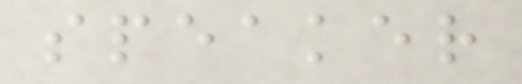speaker
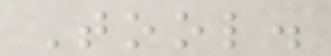Tool.
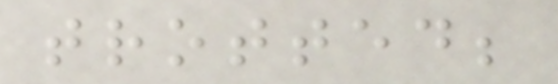trotted;
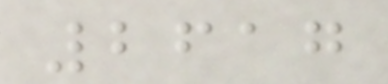2617
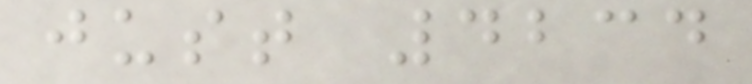just 4234
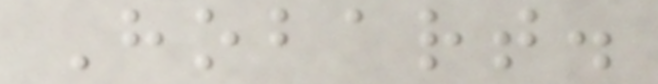Hobart.
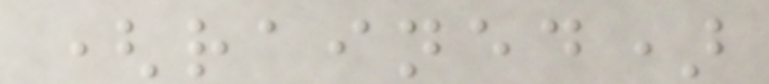(rained)
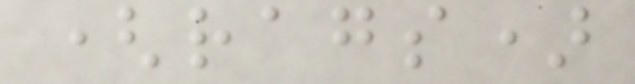(rags)
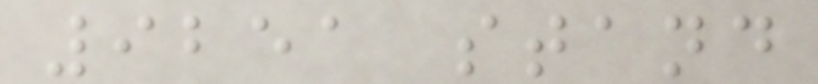9251 stand
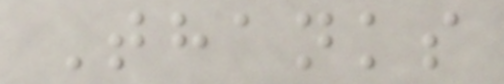Thanks
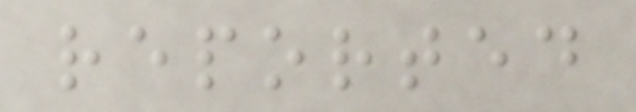reported
